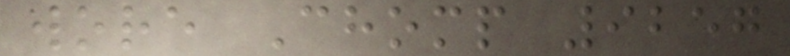wore Chomp 9257
